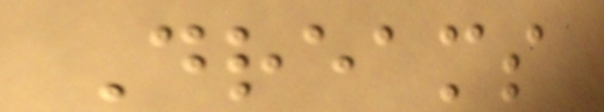Dreams
